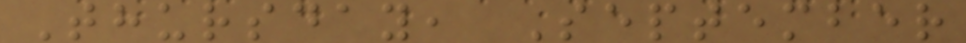Thursday, September
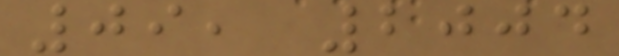09, 2004
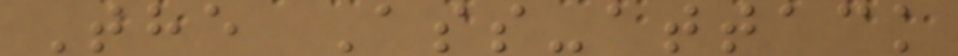The Ass-attack
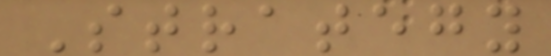Strategy
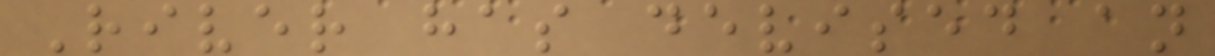River has devised an
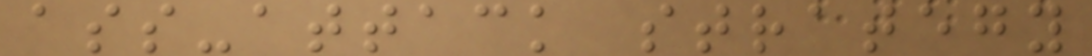ass-attack strategy
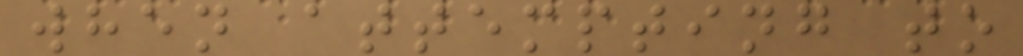when attempting to
